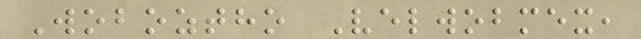Woboztho Velwobmex,
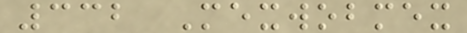332 Mexwobmex
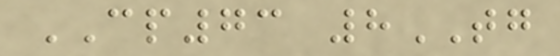CP73 8TG
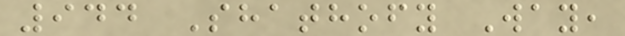944 Shathofy Way,
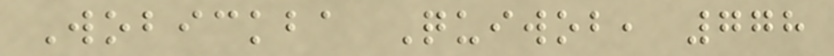Wobickba Quiwob, 778
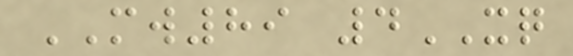MW89 4XQ
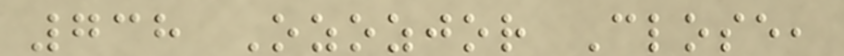738 Ozozjor Close,
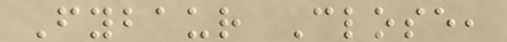Fybaur Close,
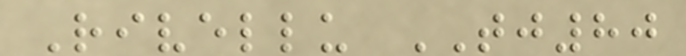Rivellu TJ80
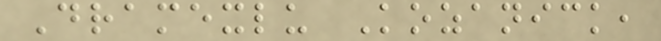Dramexlu Kozanick,
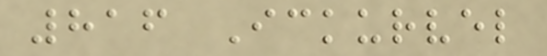816 Ickurvel
